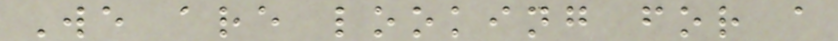We are looking for a
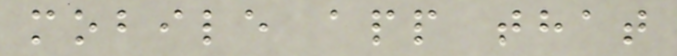mobile app that
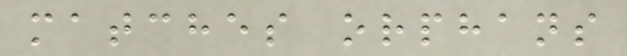matches orphans
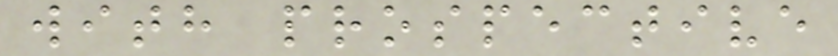with prospective
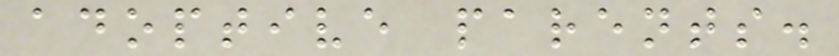adoptive parents.
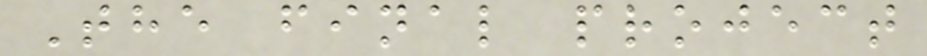The final project
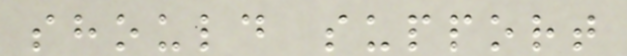should support
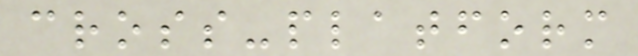cross-platform
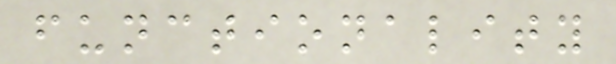functionality
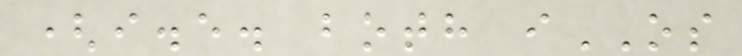(i.e. both iOS
